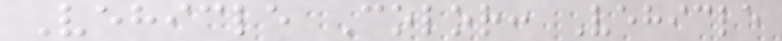Vehicle Color: Vehicle
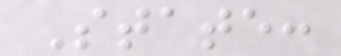State:
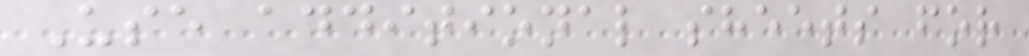Use additional sheets for
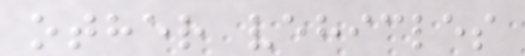other vehicles
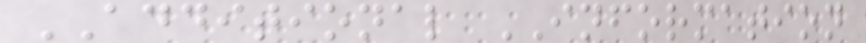ADDITIONAL INFORMATION
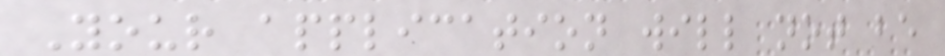Your application will not be
